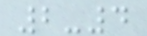2-4
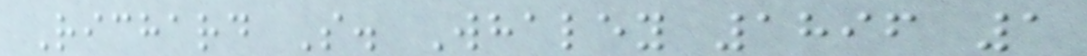Richard S. Whaley 1896 1
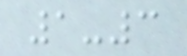1-3
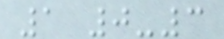1 0-3
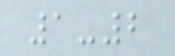1-2
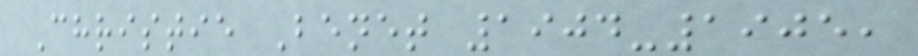Christie Benet 1904-1905,
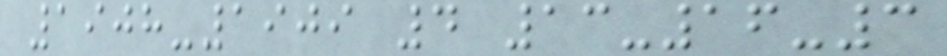1908-1909 4 13-16-3
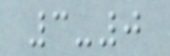3-0
